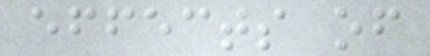effects of
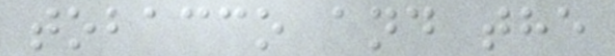tobacco and the
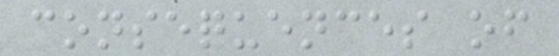consequences of
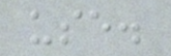use.
